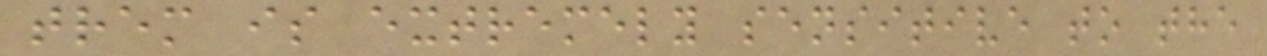trem is extremely sensitive to the
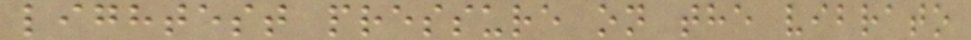lightest pressure on the vibrato
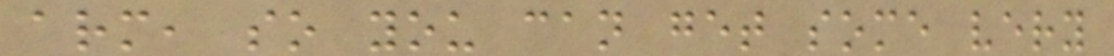arm, so you can get some very
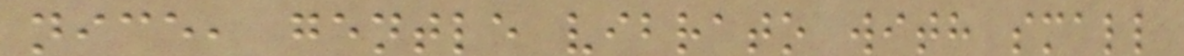nice, gentle vibrato with small
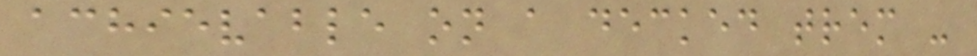achievable on a decked trem -
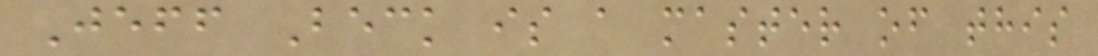Jeff Beck is a master of this
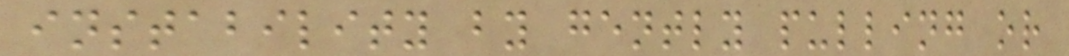instability by gently pulling or
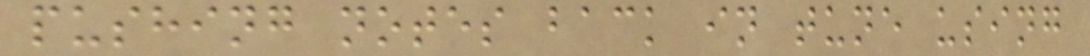pushing notes back in tune using
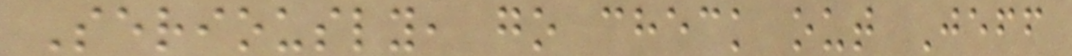Seriously, go check out Jeff
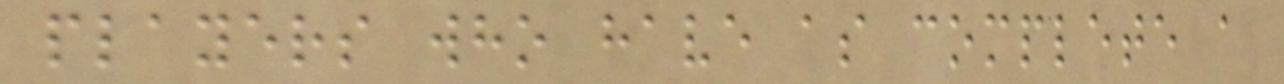players who have as complete a
